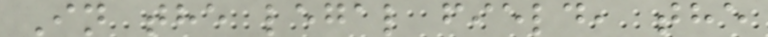In the legal field, the
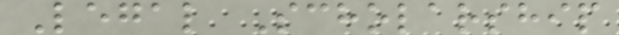Legal Scholarship
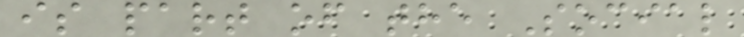is part of the Social
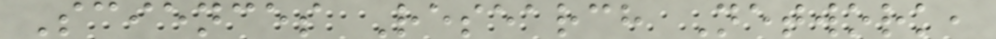Sciences Research Network,
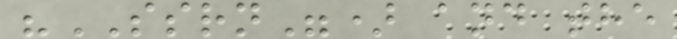"SSRN") and the
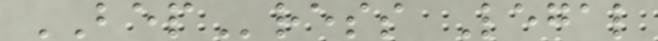BEPress Legal
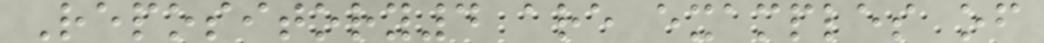Repository4 are examples of
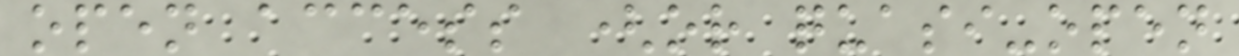open access (or quasi-open
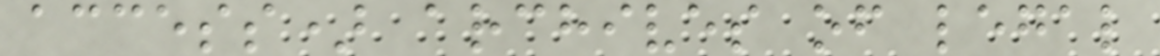access) archives of legal
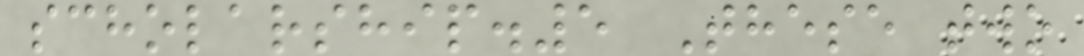scholarship.5 These two
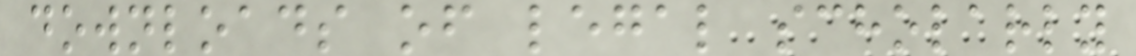downloads of legal scholarly
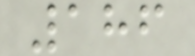186
